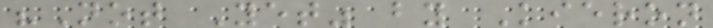"Not Yet" by Kieron
